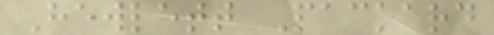Hewlett Packard
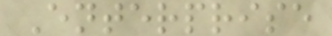Enterprise
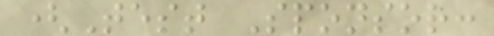(Test Sponsor:
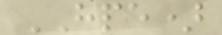HPE)
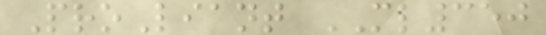ProLiant ML350
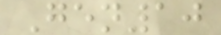Gen10
